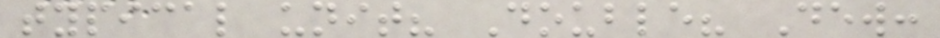typical unit? Double? Dew:
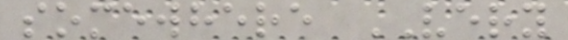somewhere VERY
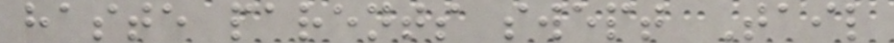haste parents swept Tail
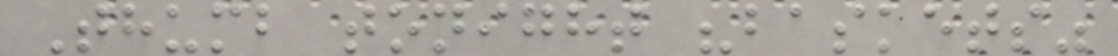Thumb tonight "baskets"
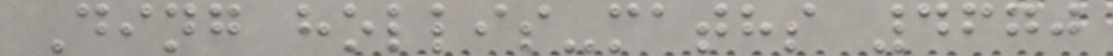Ding hollis-maths 4670
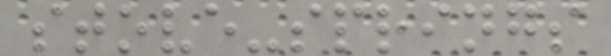stove-springs
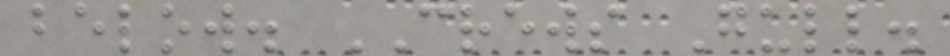below. CREWS Gull.
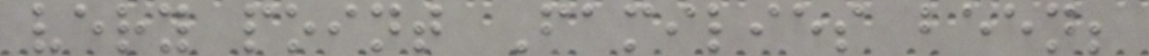very point Families been;
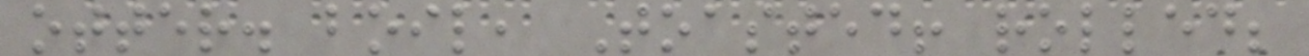otter. boil, Toasted! rolled;
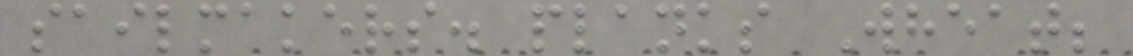sailmakers. planks Wheat;
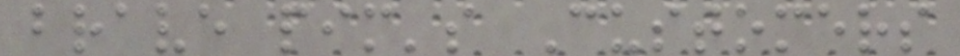brave pim's Customers
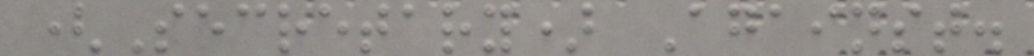(Secretary) Against.
